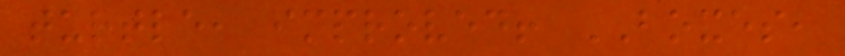turtle, improved! BOXES,
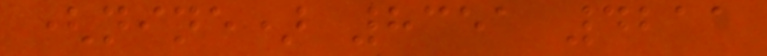(nine) 8351 4211
